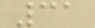31
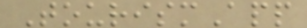TourismApp
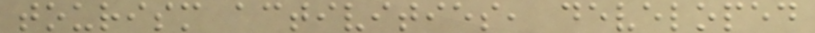tourism activities, developed
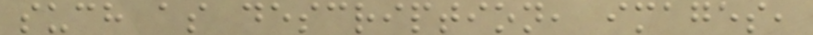such as description, images,
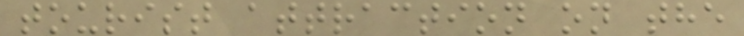tourist attraction on the
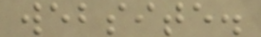website.
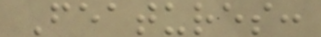Features:
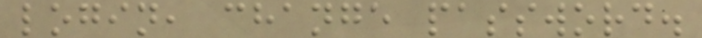login, change password.
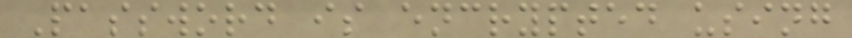Password is encrypted using
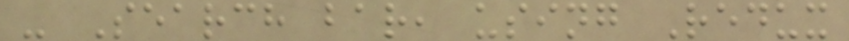- Search bar, using Redux
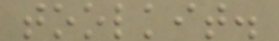toolkit.
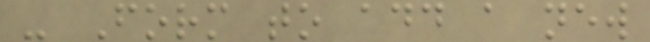- Form to add a new
